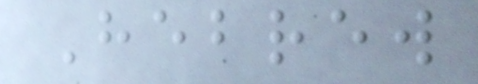Hebrew
